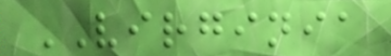VIRGINIA
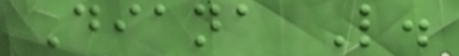Diana L.
